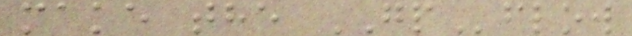make the GPflow
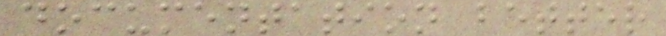documentation better
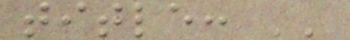title: ''
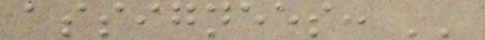assignees: ''
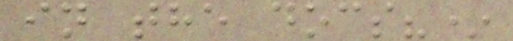in the docs?*
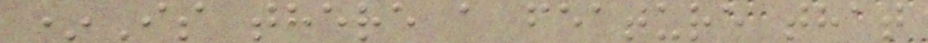*Is there a feature that
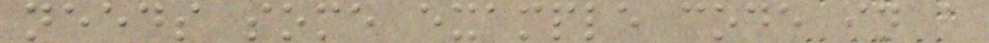needs some example code in a
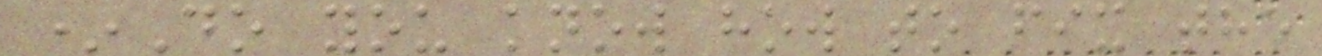*Do you know how to fix the
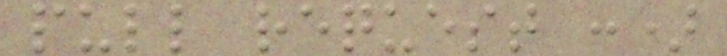pull request :)
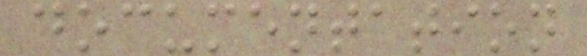documentation
